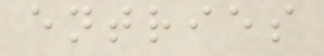entries
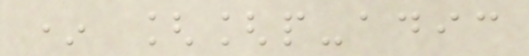* [[p-adic
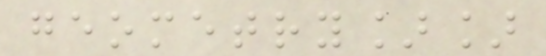geometry]]
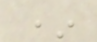*
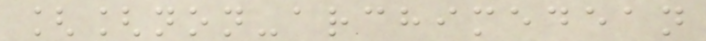[[non-archimedean
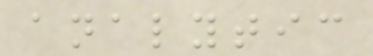analytic
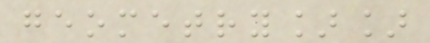geometry]]
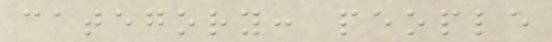category: people
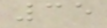35
